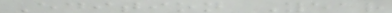Edition Year
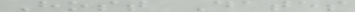Host Dates
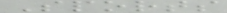Sports
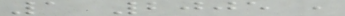1 2005 ,
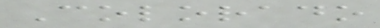Colorado
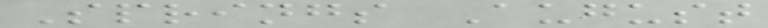Springs August
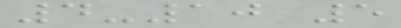4-10 5
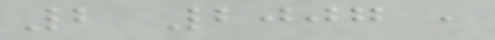2 2007 ,
